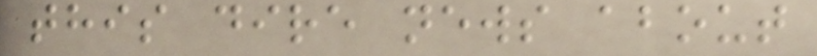this dire news about
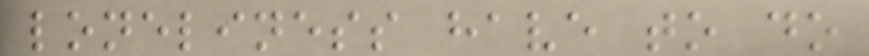loneliness have to do
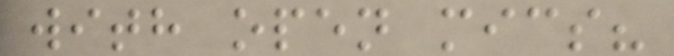with open mics?
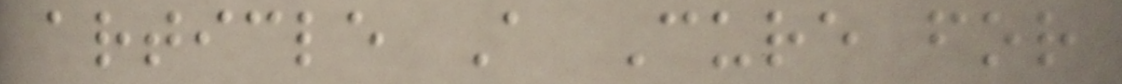article A Cure for
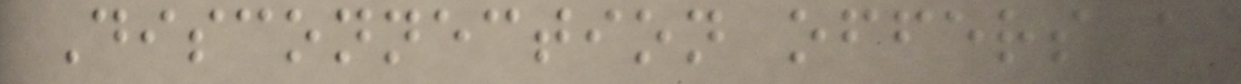Disconnection offers a
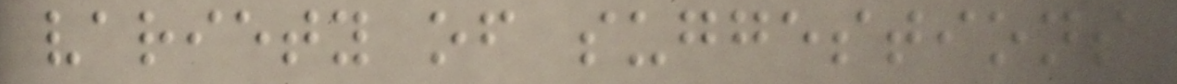variety of suggestions
